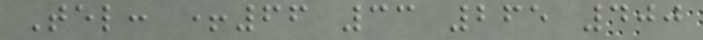Tel: +66 33 265 400
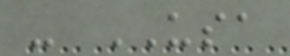- USA
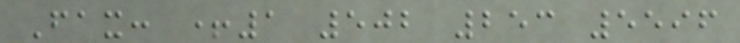Fax: +1 502 253 5596
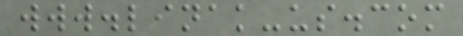www.linak-us.com
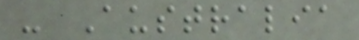- Australia
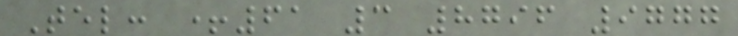Tel: +61 3 8796 9777
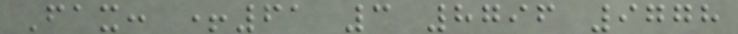Fax: +61 3 8796 9778
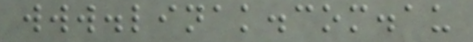www.linak.com.au
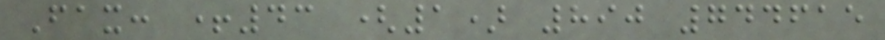Fax: +43 (1) 890 744615
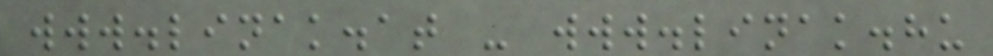www.linak.at - www.linak.hu
